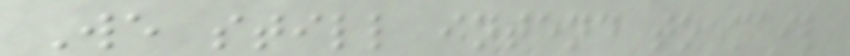We still intend to mail
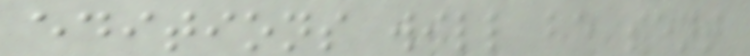editions will be sent
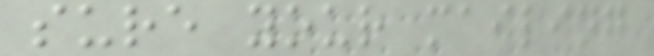sure your mailing
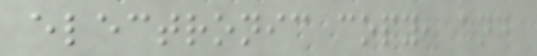electronic copy, and
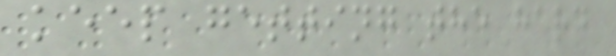keep getting the hard
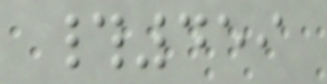#459
